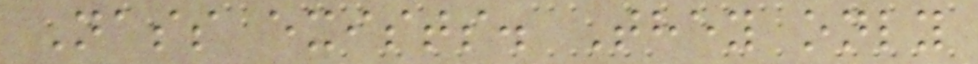Nass exists. They only
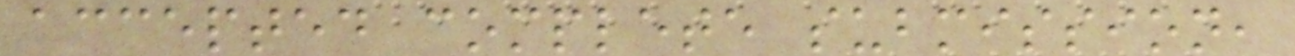accepted complete submission,
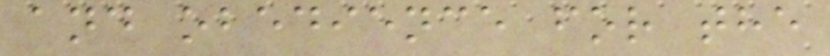and obedience for the
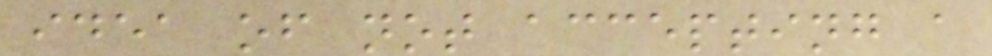idea of not accepting a
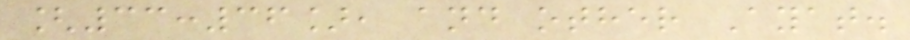[33:36], and other Ayat.
